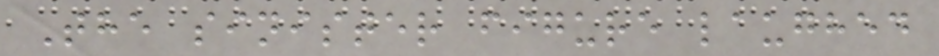The sinister figure laughed
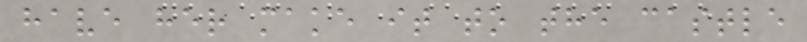have her make it to the castle
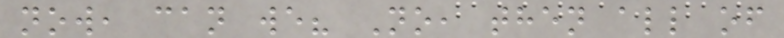now, can we? No, then all of
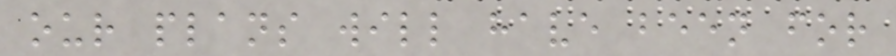our plans will have been for
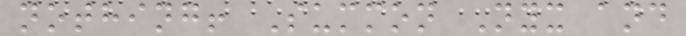nothing! Summon Nyx and
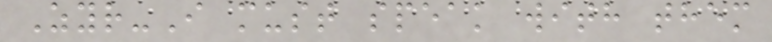Zyr-I must speak with them
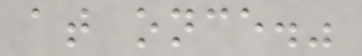at once."
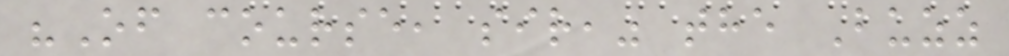"Of course, sir," the Buzz
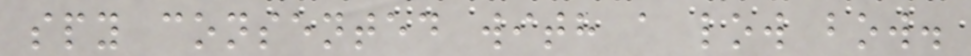spy consented with a low bow.
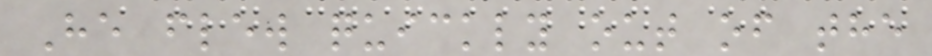He flew quickly out of the
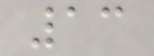13
